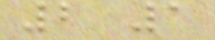2 1
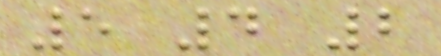5 4 2
